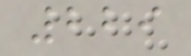229
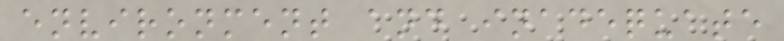environment and inadequate
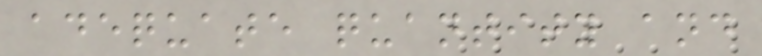adequate quantity and
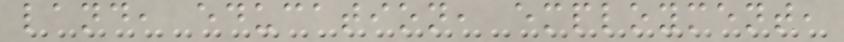land, education, employment,
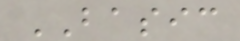BASIC
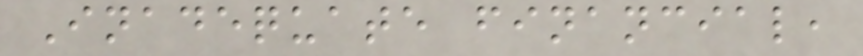Inadequate financial,
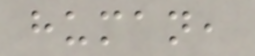human,
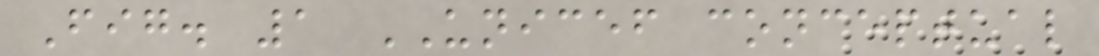Fig. 1 UNICEF conceptual
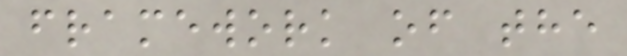framework of the
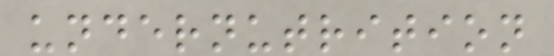undernutrition
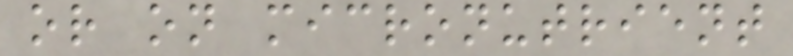or on micronutrient
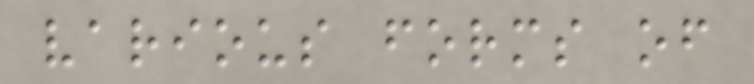various forms of
